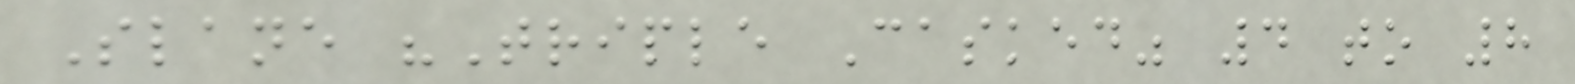Slane "Triple Casked" 4 to 8
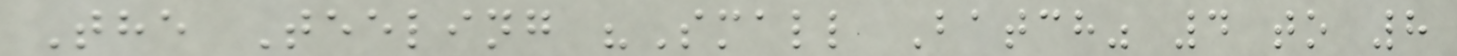The Teeling "Small Batch" 4 to 8
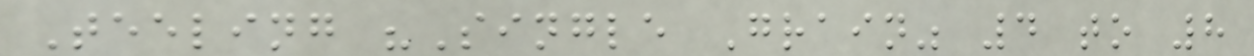Teeling "Single Grain" 4 to 8
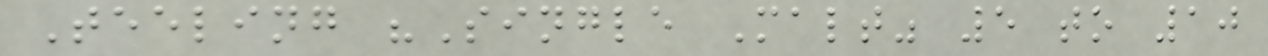Teeling "Single Malt" 5 to 10
